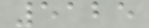5125
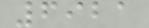6921
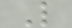L
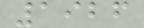1926
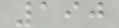190
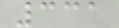331
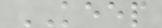KEEP
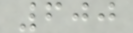600
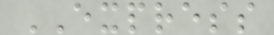EXPRESS
